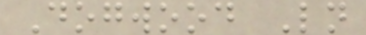Dogwood Ln
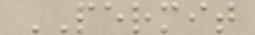PERMIT
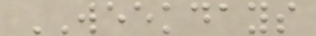WEEKDAYS
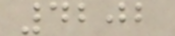4202
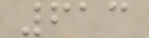613
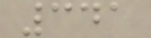341
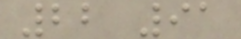22 91
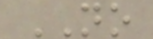NO
